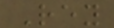Rey
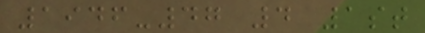1946-47 4 1st
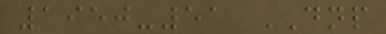1950-51 DNP
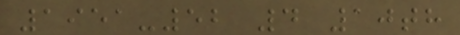1951-52 4 10th
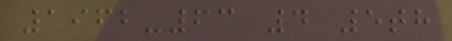1962-63 4 5th
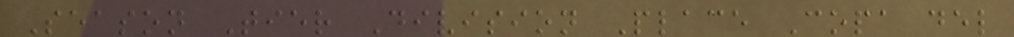Season Tier Division Place Copa del
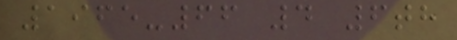1965-66 4 6th
